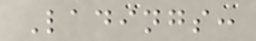Ladings:
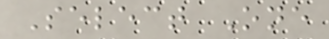Select One
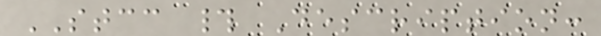STCC # Description:
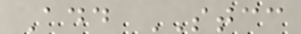Add STCC
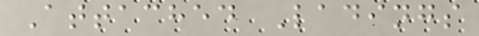Attached Ladings
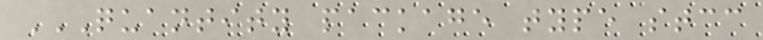QUANTITY PACKAGE TYPE STCC
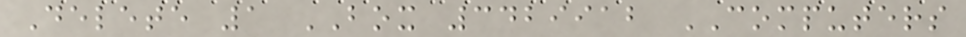Delete 1 BOX 3429912 COMPUTERS
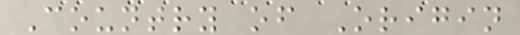Country of Origin
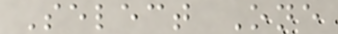Select One
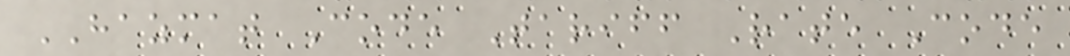HAZMAT Code Tariff Rate Code
